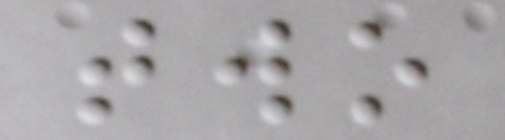two
